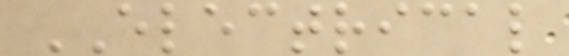ELECTRICAL
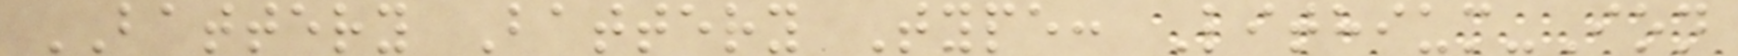BATTERY Battery Type: Lithium-Ion
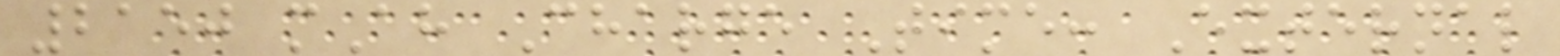2150 mAh Charge Time: External
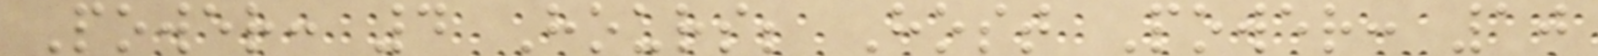Power: 4 Hours; Host Power: 10
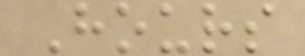Hours
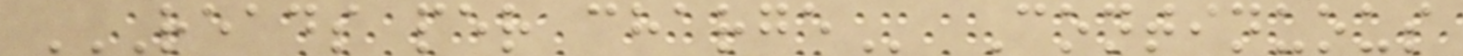READS PER CHARGE Continuous
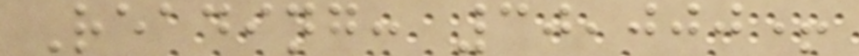Reading: 30,000+
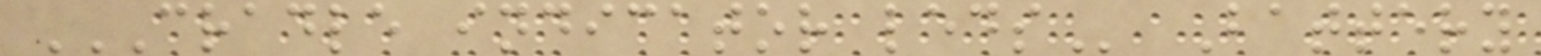CRADLE INDICATOR LEDS Battery
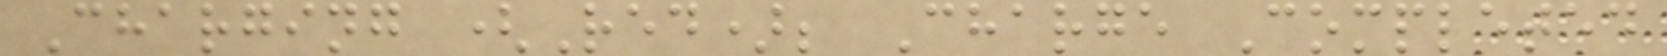Charging (Red); Charge Completed
